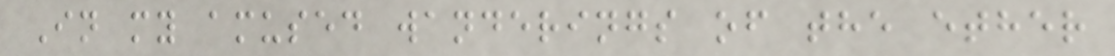In my amused wanderings of the ether
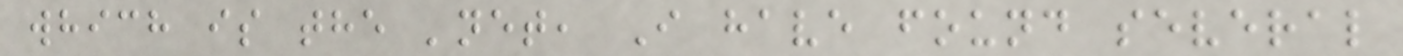which is the 'net, I have found several
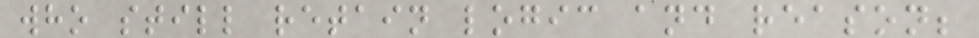who still retain logic and reason;
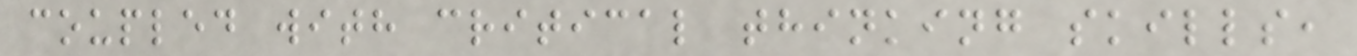coupled with critical thinking skills,
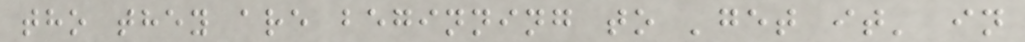tho they are beginning to 'get it' in
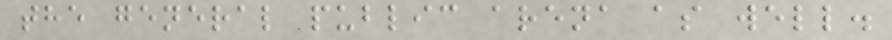the general public arena as well.
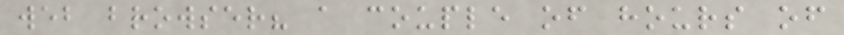web browser? a couple of hours of
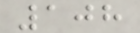108
